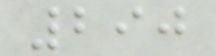290
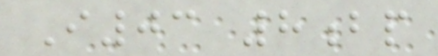I03 8bp
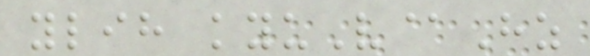ylih kyuV@Hz
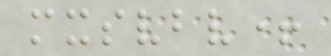mxsvbv+
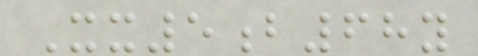Xx5b68y
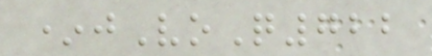*jVoQ722
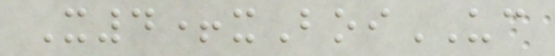X4+xBoiUC
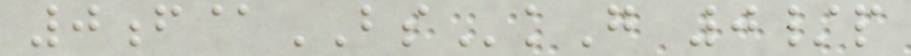0f@BSkG 0/p
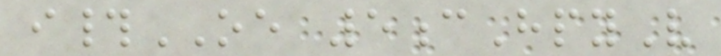i#OE 5cHpyV
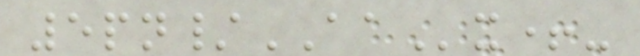5pn/AAx+-
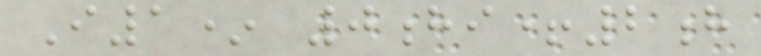I1* 0hi+2h
